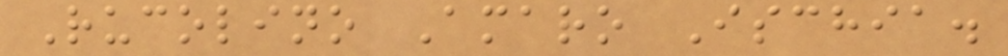Rucolino Amaro Ischia.
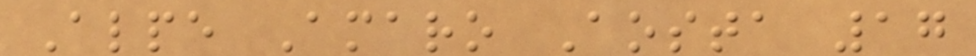Alpe Amaro Aosta 17
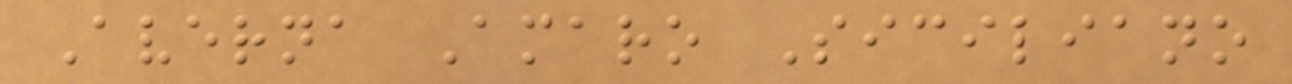Averna Amaro Siciliano
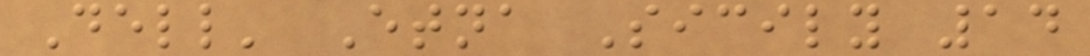Dell' Etna Sicily 14
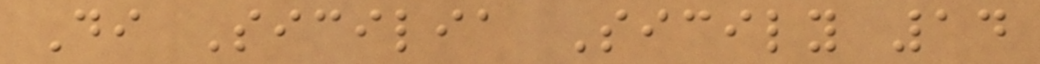Di Sicilia Sicily 14
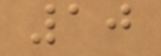10
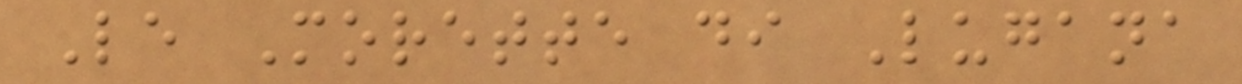Le Morette di Lugana
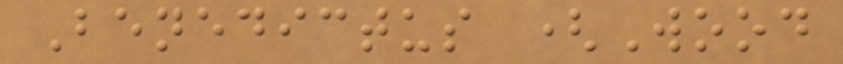Benedictus (Wood
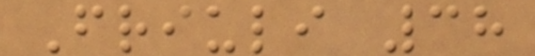Friuli 38
